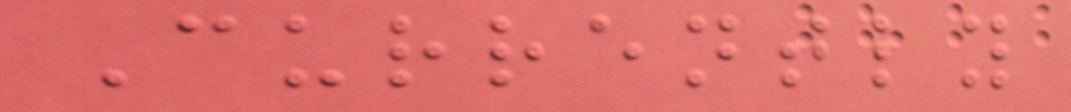Currently
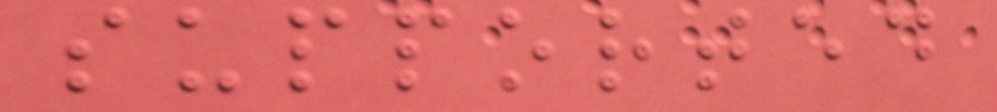supported
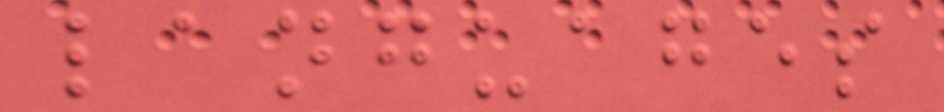languages
